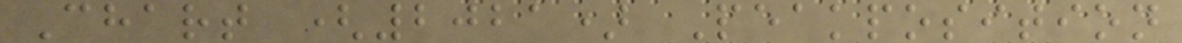Chart (2021) Peakposition
